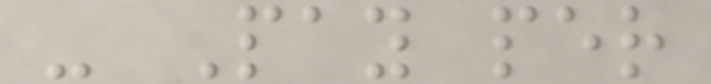- Pay per
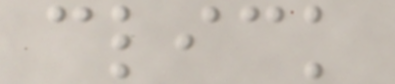click
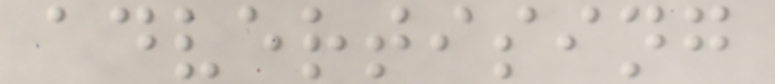advertising
